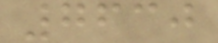7630
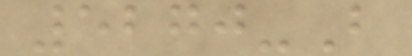5270-B
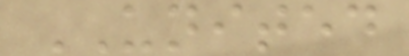UNITED
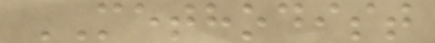METHODIST
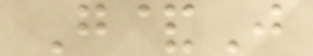G&J
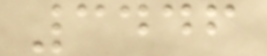3446
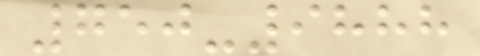750-9888
